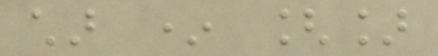char * []
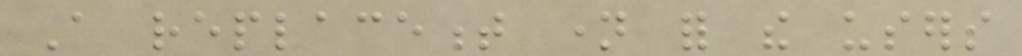A replacement name for the users
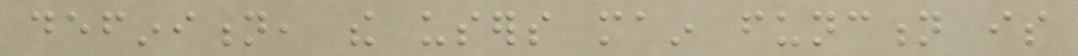definition, the users main function is
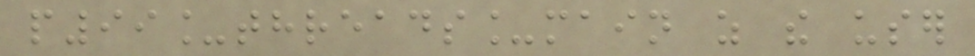p99_threads_main as the user
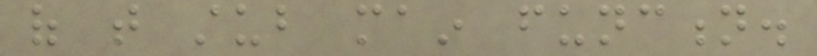of that stub main function.
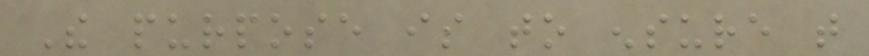The purpose is to ensure that
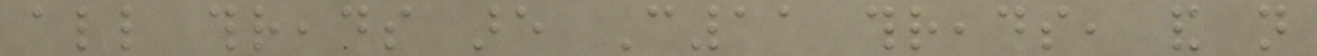all threads are C11 threads, and not
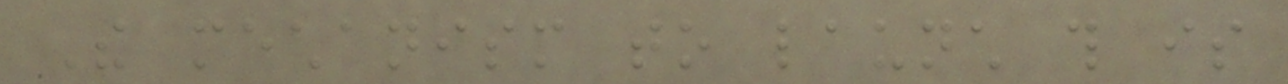The mechanism to launch this is
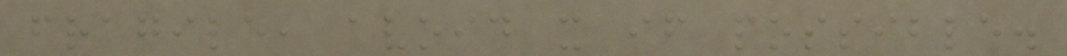fragile, avoid it if possible.
